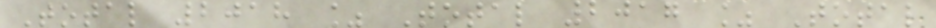Total 2018 % Total 2017 % Total
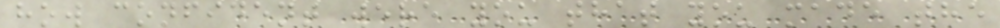how confident were you that you made the
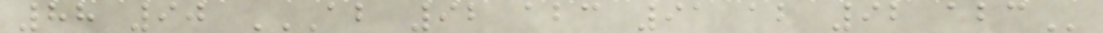88 90 AB 92 ABC 91 AB 92 ABC
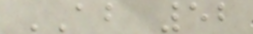AB 52
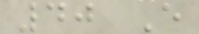40 E
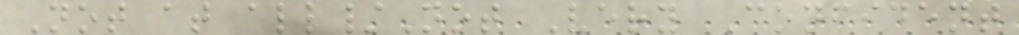Not at all/Not Very Confident
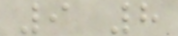9 8
